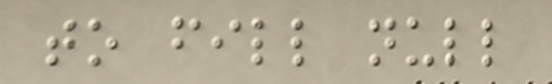to fill null
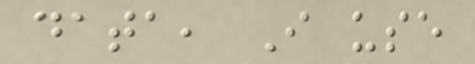data, I use
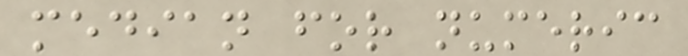median for numeric
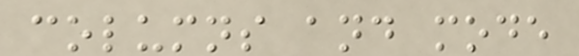columns and mode
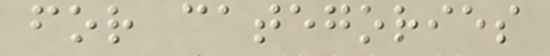for categories
